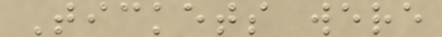Tickets were
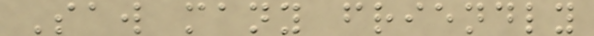Saw many friendly
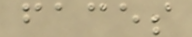faces
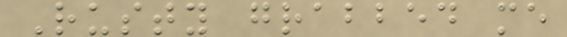Rusty grabbed me
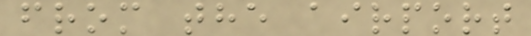from the airport
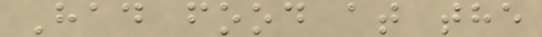Had food at the
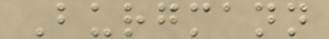Burgmann
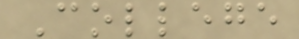College
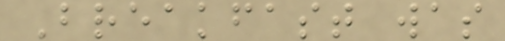Breakfast was
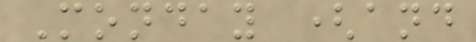Monday (and
